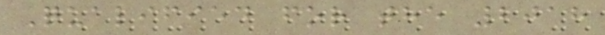Qualified for the 2018
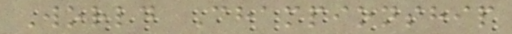World Championship
